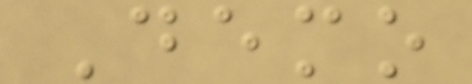Demo
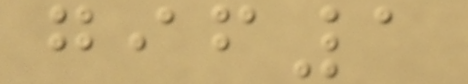gif1
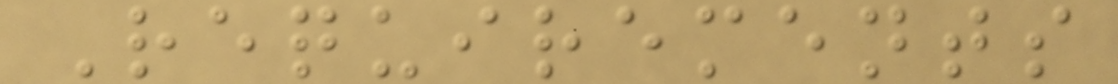Requirements
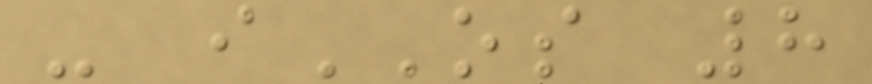- iOS 8
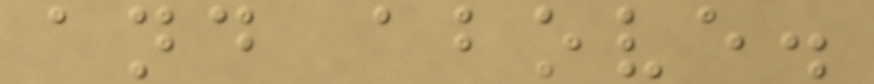and above.
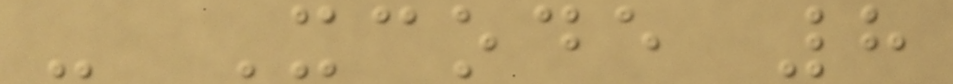- Xcode 8
